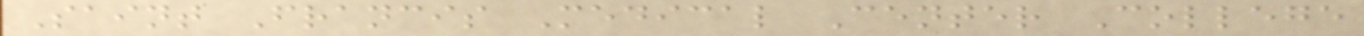Saint Francis Medical Center College
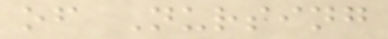of Nursing
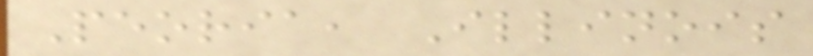Peoria, Illinois
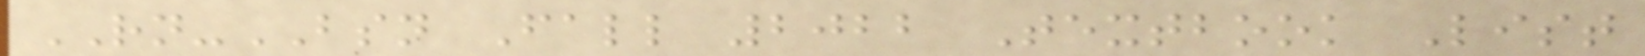RN-BSN Fall 2022 Textbook List
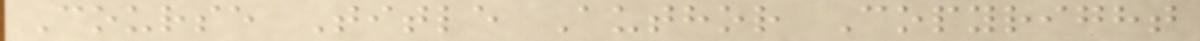Course Title Author Copyright
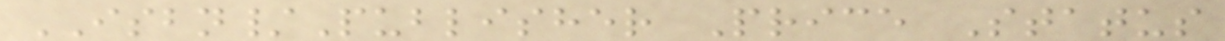ISBN/Publisher Price Status
